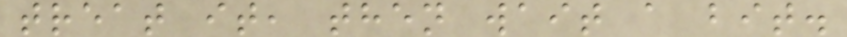treat it, then wait a bit.
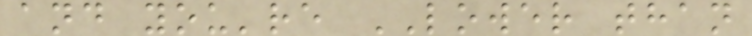and you're LOWER than
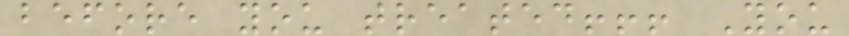before you treated!!! You
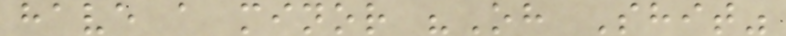have a minor "Oh Shit"
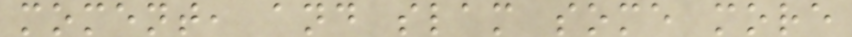moment, and slam some more
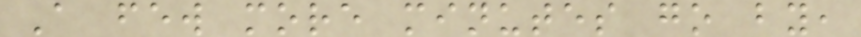A few more minutes go by,
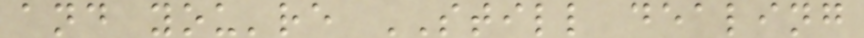and you're STILL dealing
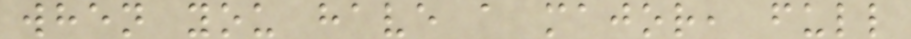when you have a major, full
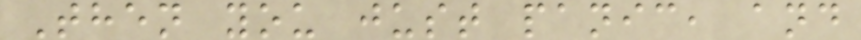Then you just panic, and
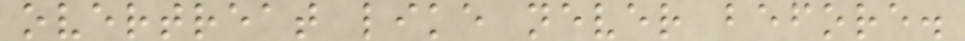overtreat like never before.
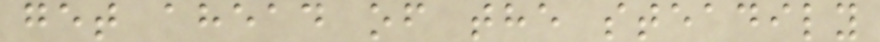get ahead of the steadily
